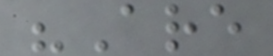"Are
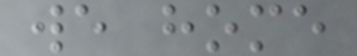we home
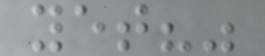yet?"
